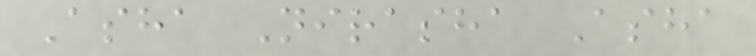Asha Nirasha Asha
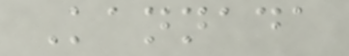Kannada
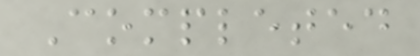Completed
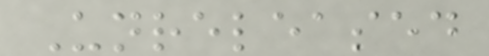Unreleased
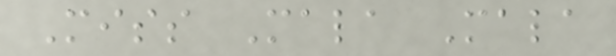Miss Mala Mala
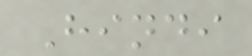Hindi
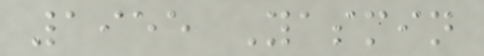1955 Yasmin
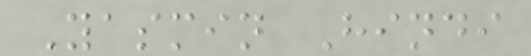Yasmin Hindi
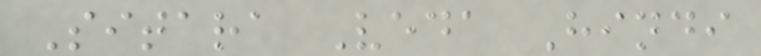Sitara Veda Hindi
